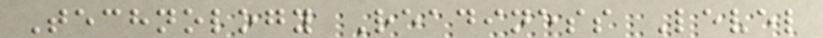Technology Readiness Level
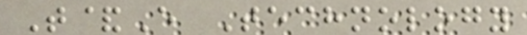T&E Technology
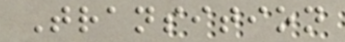Transition
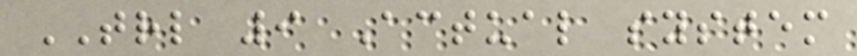TRL 9 Actual system
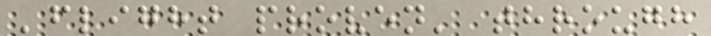'flight proven' through
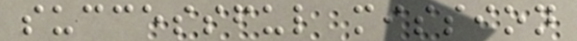successful mission
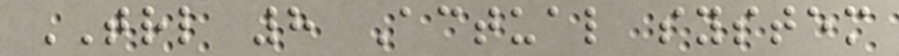TRL 8 Actual system
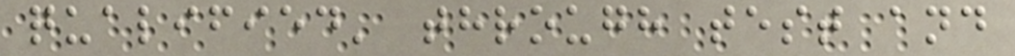qualified' through test and
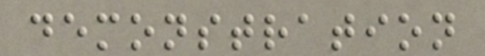demonstration
